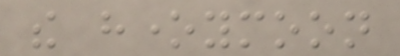the honeymoon
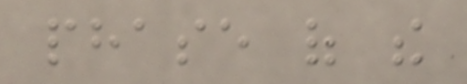phase of the
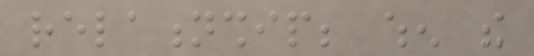relationship; when the
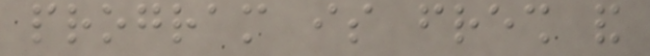program is fresh and
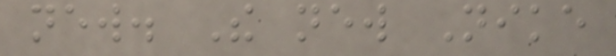new. The new Nike
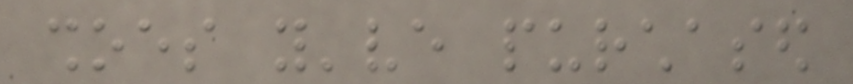shoes you've purchased
